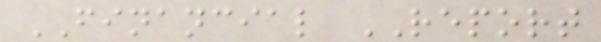FINANCIAL REPORT
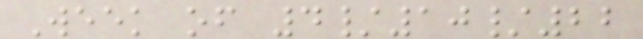Week of 4/10/22
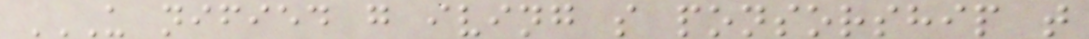U NIFIED G IVING S PONSORSHIP T
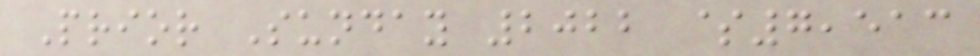Prior Sunday 2022 $7,513
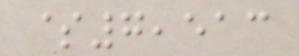$7,513
